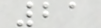21
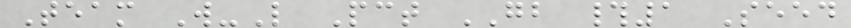Team W-L Pct GB #1 Seed
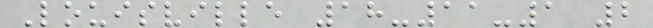Louisville 18-11-1 2
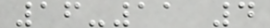16-11 4
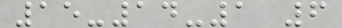15-14-1 6
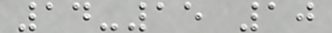14-15 10
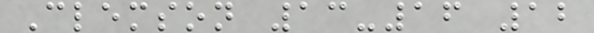Clemson 13-16 12
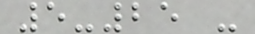5-25 -
